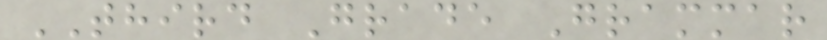THIRD Grade Grammar
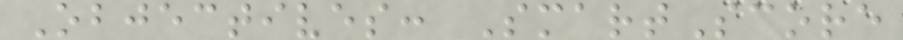Objectives: SmartScore
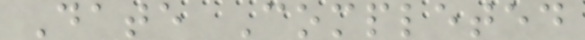Date Completed
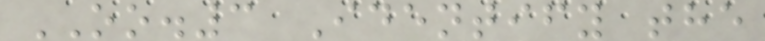OO.3 Identify the
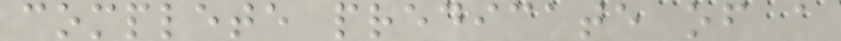complete predicate of a
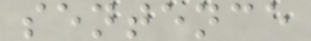sentence
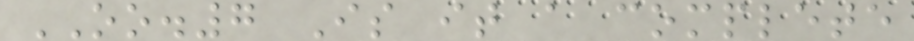OO.7 Is it a complete
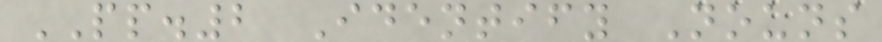PP.2 Identify Nouns
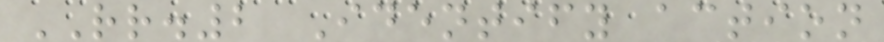RR.2 Identify action
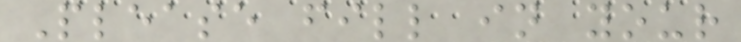Please fill in your
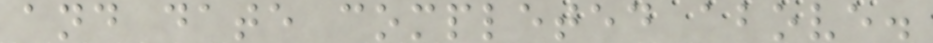and date completed above.
